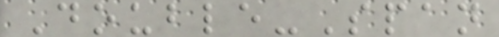Double-Span
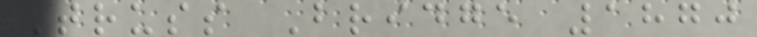Truss Bridge 1870
